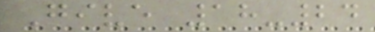Give 18-24
